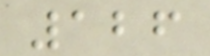126
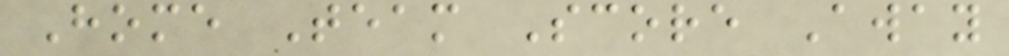Home Team Score Away
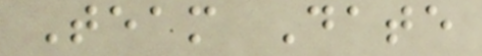Team Date
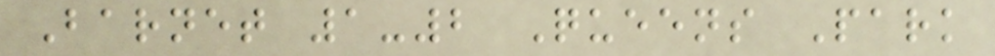Barnet 1-2 Queens Park
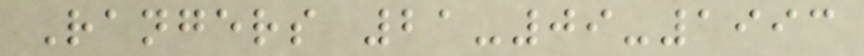Rangers 21-09-1993
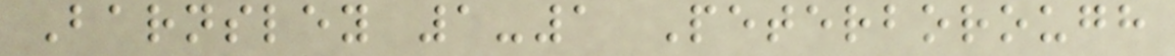Barnsley 1-1 Peterborough
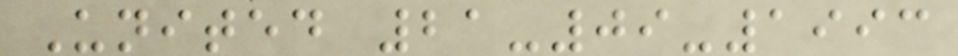United 21-09-1993
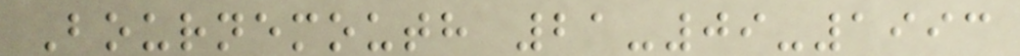Bournemouth 21-09-1993
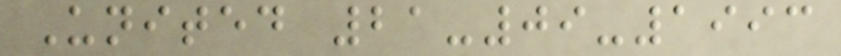United 21-09-1993
